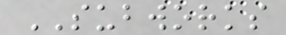SUBWORKS
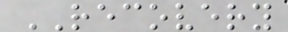RECOVERY
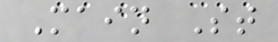Main St
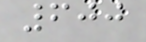600
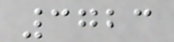3723
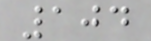104
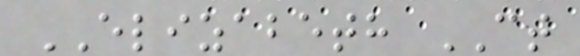ELIZABETH CT
